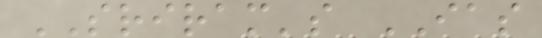SRIRAM's IAS
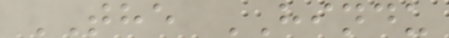THE HINDU
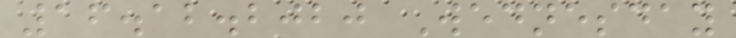16.12.2020 Wednesday
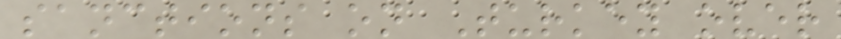sanctions on Turkey over
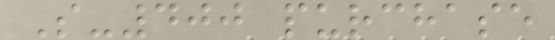S-400 purchase
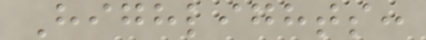Highlights:
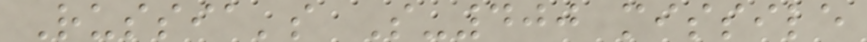Russia's S-400 missile
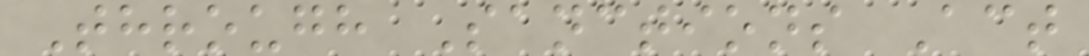Through Sanctions Act
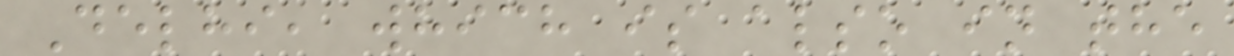Delhi, which is also in the
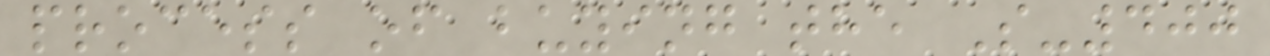process of buying the S-400
